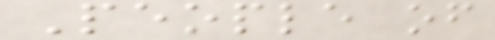People of
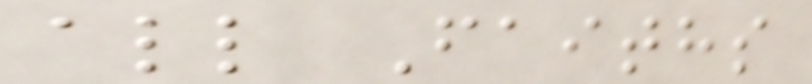all Faiths
